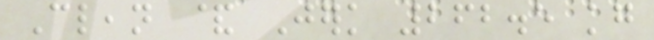Clean & Jerk 262.5 kg
